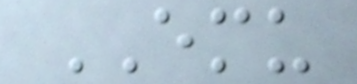EMU
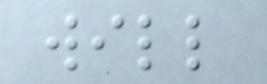will
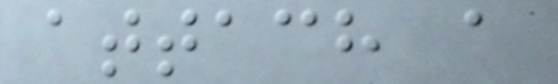attach a
